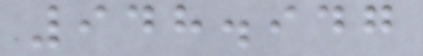948.947
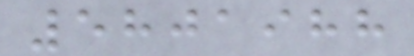5801988
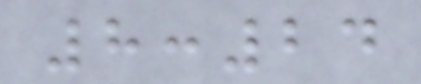8:24
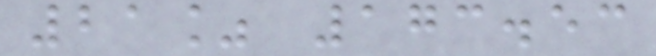21% 173.53
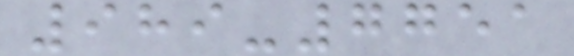989-7751
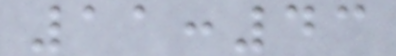11:43
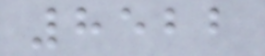8522
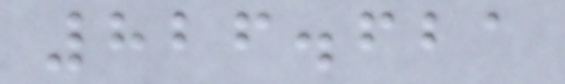826.621
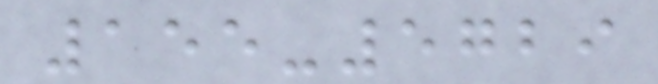155-5729
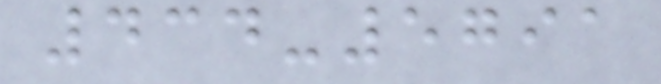434-5791
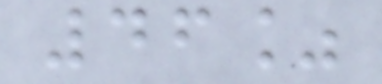46%
